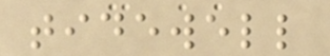tidewell
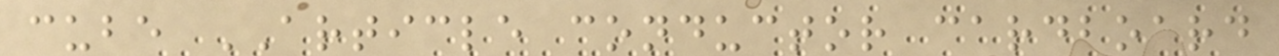cube ARTICLE conductor cardboard
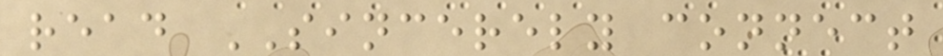read SINCERELY connect
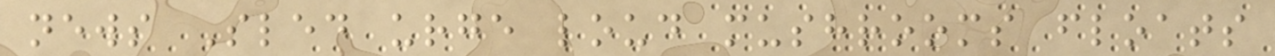news Sled urge loud mushrooms floats
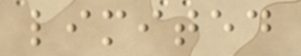limited
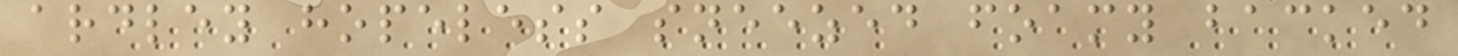ardley hopeless sneezed foamy backed
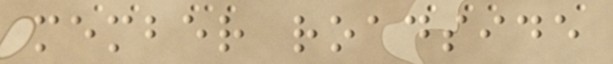member roadside
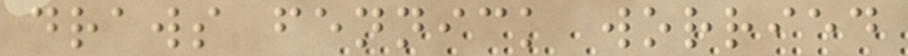draws fennick worried
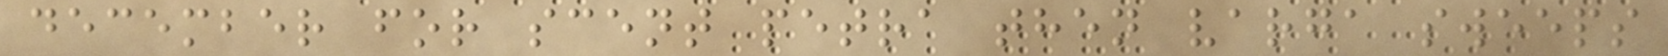december for scent petra then varga sweeps
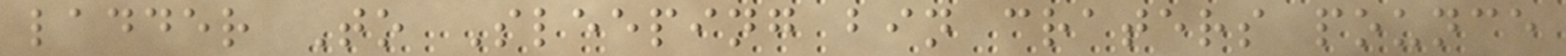ladder To Sleeping bin craters pounce
